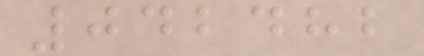042482
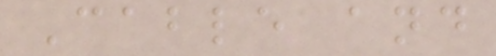Cable and
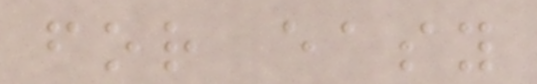for easy
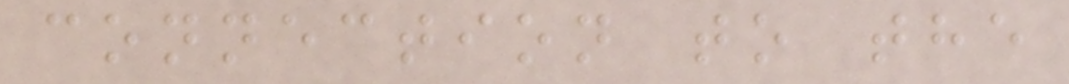connection to the
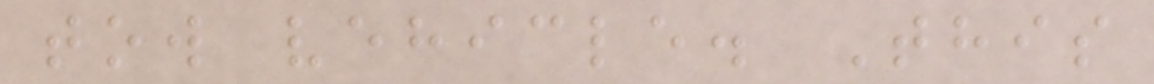tow vehicle. This
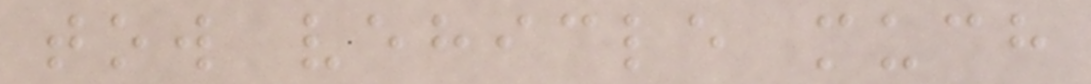tow vehicle much
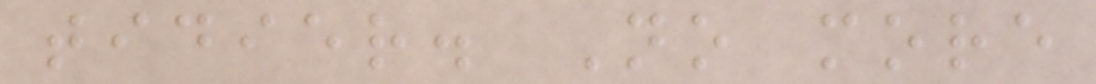tidier. No more
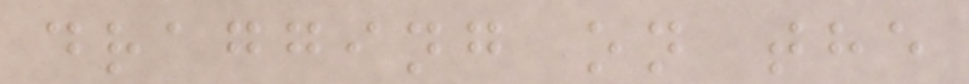dragging on the
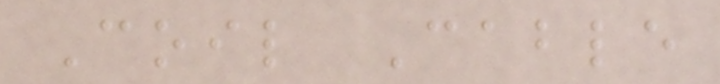Coil Cable
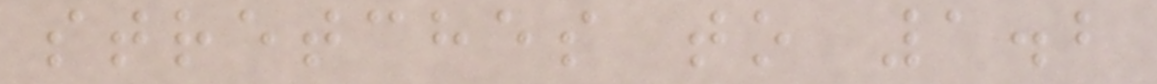stretches to 1.2
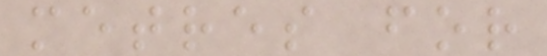metres for
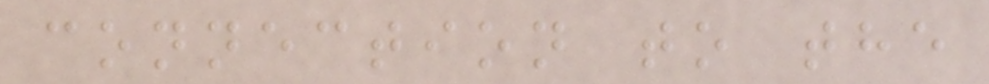connection to the
